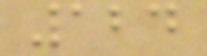124
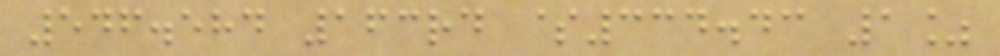546.584 163rd $334.43 1%
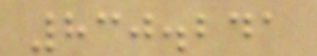830.241
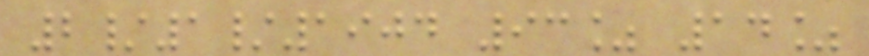2/1/1904 93% 14%
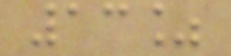13%
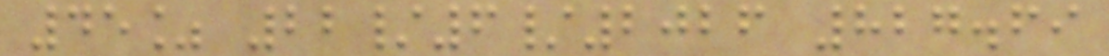45% 22/6/2026 827.69
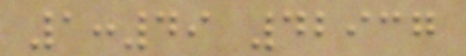1:49 42937
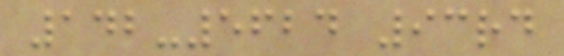142-5624 93rd
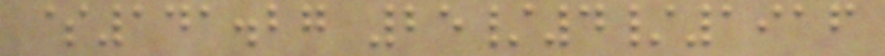$141.27 25/4/1916
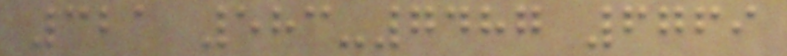321 583-7487 6769
